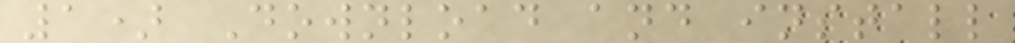1) Download and install
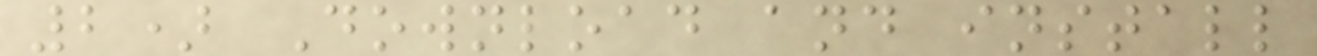2) Download and install
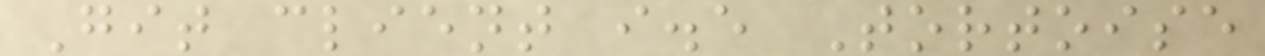Git client i.e Tortoise
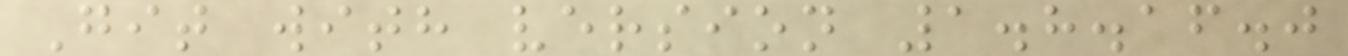Git with version 1.8.16.0
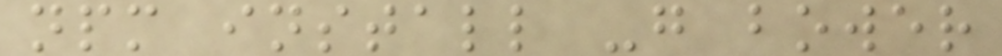npm install -g bower
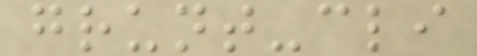grunt-cli
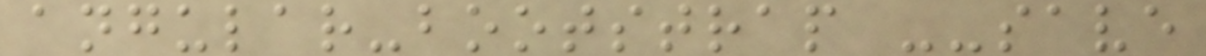angular-bootstrap --save
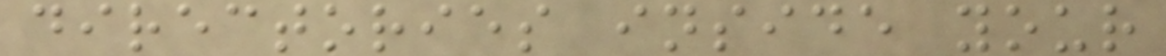directories inside your
